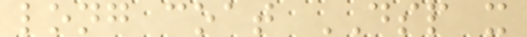long coat DSP x
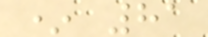* 81
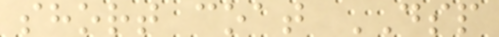short coat DSP
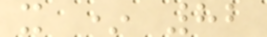x * 82
